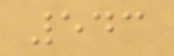543
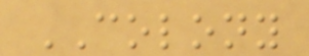COLONY
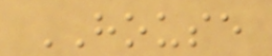HOUSE
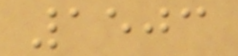1503
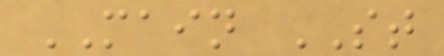MAIN ST
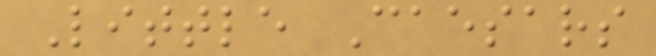Little Caesars
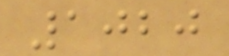1020
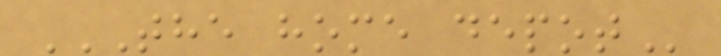THE HOME DEPOT
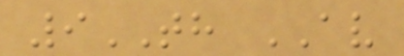9TH AV
